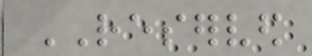RESERVED
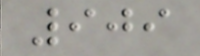909
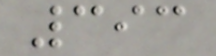393
